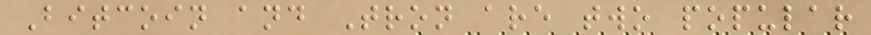Bitcoin and Tron are two popular
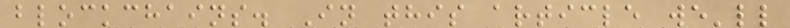blockchains. In this article we'll
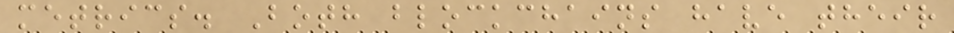metrics. Both blockchains have their
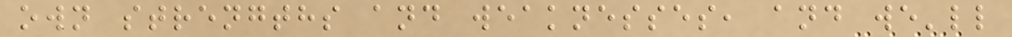own strengths and weaknesses, and we'll
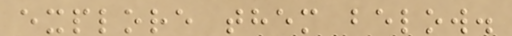explore them below.
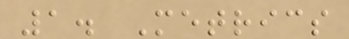1. Metrics
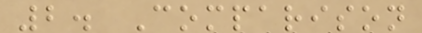2. Comparison
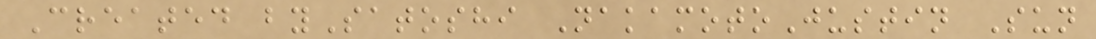Created bySatoshi NakamotoJustin Sun
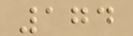174
